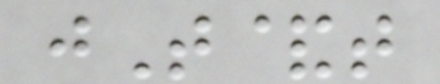jT&t
